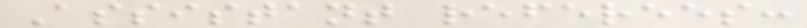Assistant referees:
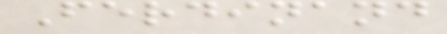Ferdinand
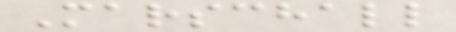Marschall
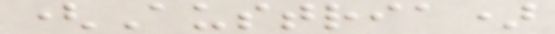(Austria)
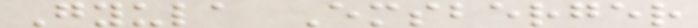Gyula Emsberger
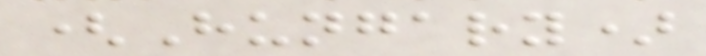(Hungary)
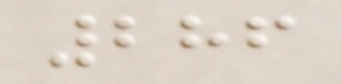286
